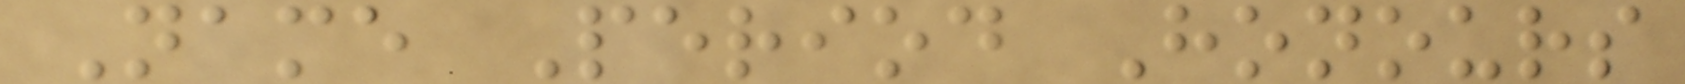Name Period Honours
